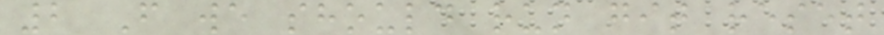2 F we should run git reset
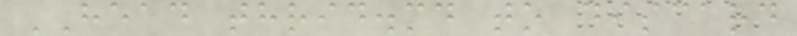HEAD thrid.md to discard
